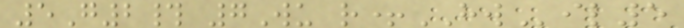5G2# 7Wu r+HWil5
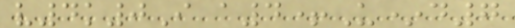v4k0I a4+U*d7
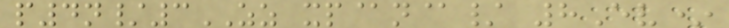p4n/3ZZ xp@n@/ 8Ev*
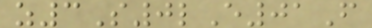z3S0lE01F
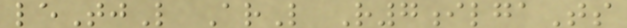leTjL ArL R7ilgaTs
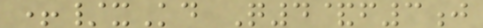+/xKd Q4&f3j
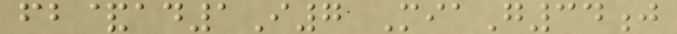fb&ad1I7 MiaG34j
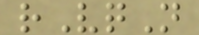rVqN
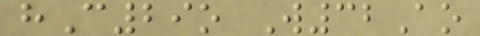hC29o W32Ao
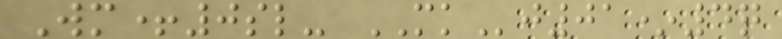Wm+0sl- MKj01*4q
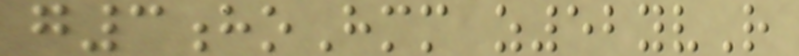g3hoHmm z52yvR
